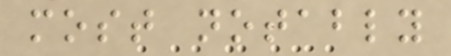most notably
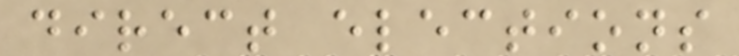direct elections
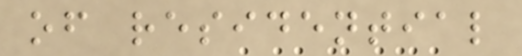of residential
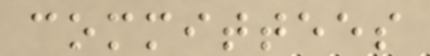committees
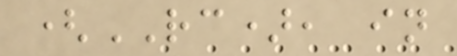(RC), in
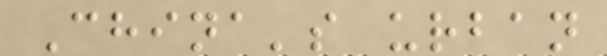China's urban
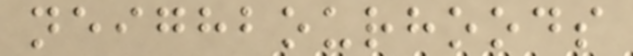neighbourhoods
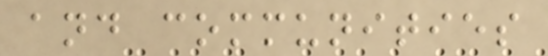and communities
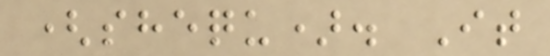(shequ). It
